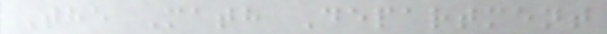The Math Department
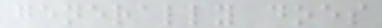generally does
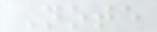Note
